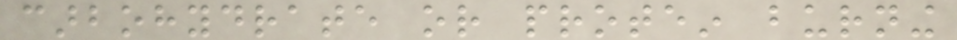carbohydrate or protein burning
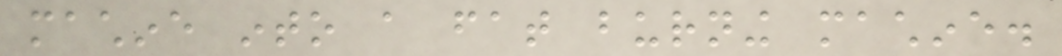machine into a fat burning machine.
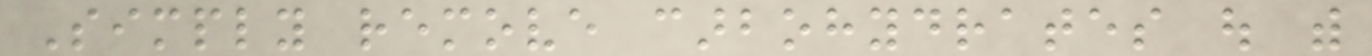Simply remove carbohydrates out with
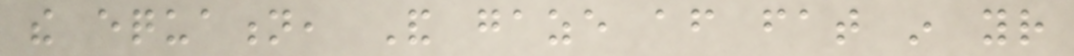the equation, And gaze after fat in your
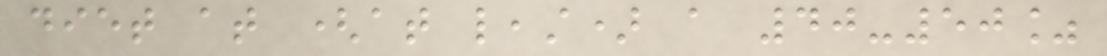diet at (at least) a 40-50%
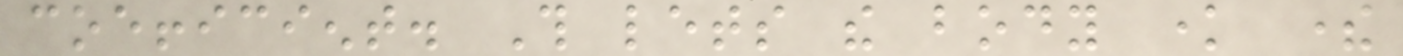coefficient. This lets the body know there
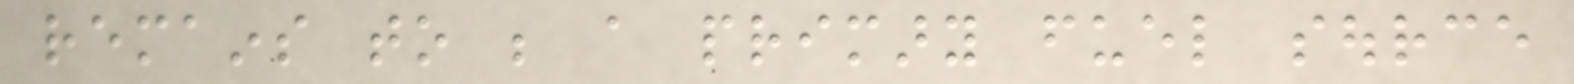remains to be a primary fuel source
